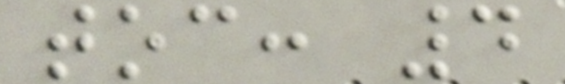toc: 4
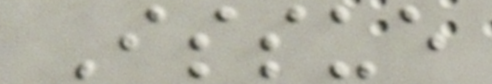Issue
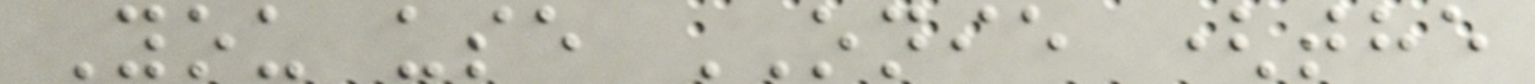You use ONIE (the
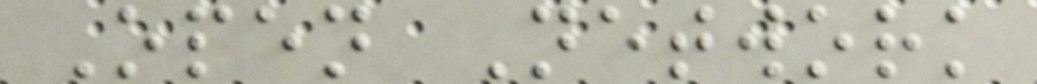Open Network
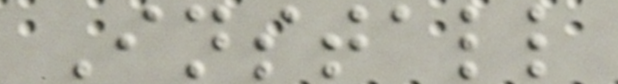Install
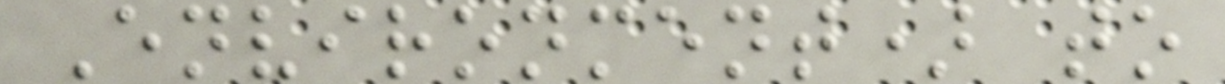Environment) to
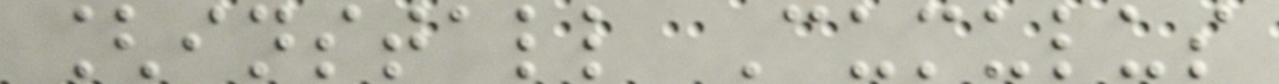[install Cumulus
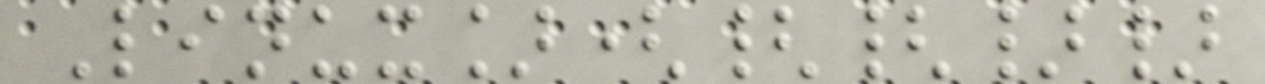Linux]({{}}
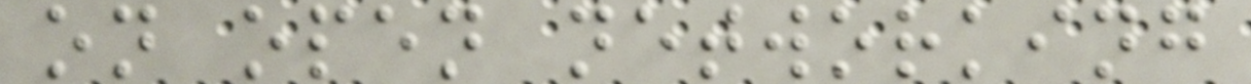on open networking
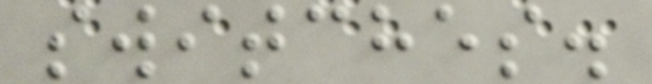switches.
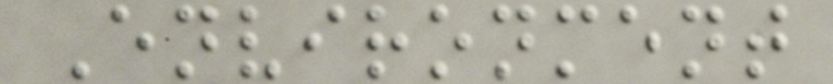Environment
